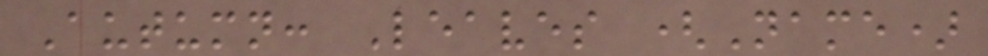Autumn: Leaves (Name)
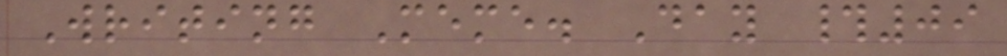Writing Meme. Day #09
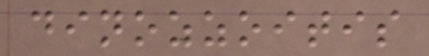dinozzoitis
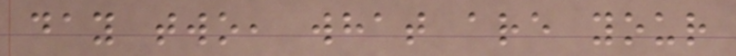day two, what are your
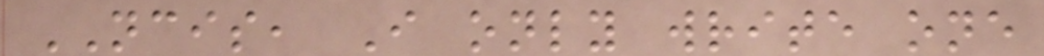NCIS, I only write one
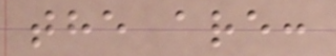the are:
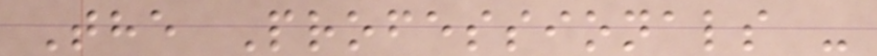The Professionals -
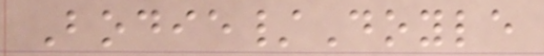Bodie/Doyle
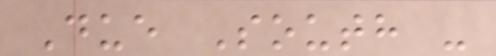Due South -
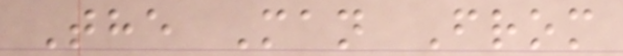The Man From
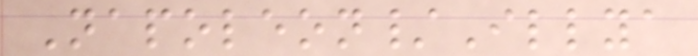Napoleon/Illya
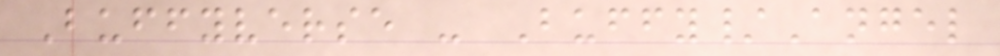Buffyverse - Buffy/Angel
